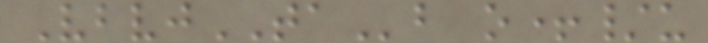VbvjTAb o+/u
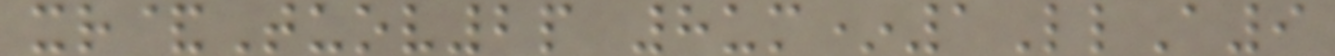xr&Tuov2p 8um*1LlA9
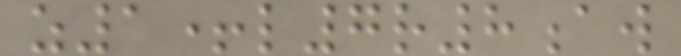z1+l7r8aw
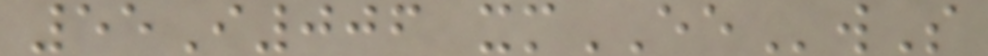55I006 xmEEwS
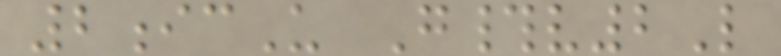2icU G#v2L
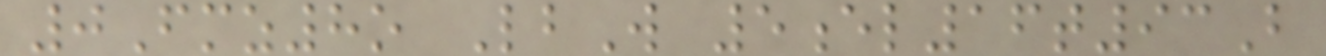0Fmz8o LbW 5el16t93B
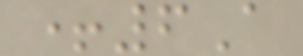+6A
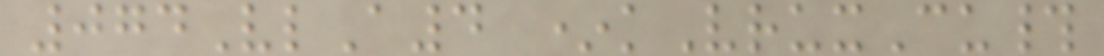074VlA4 *kVruxCu#
